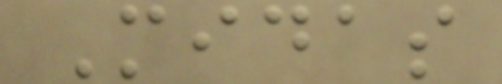Midas
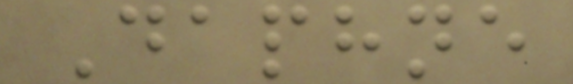Daphne
